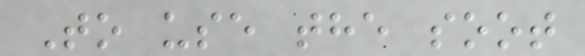To use the soot
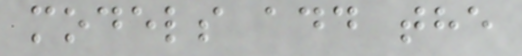models add the
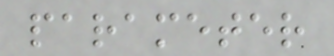parameter
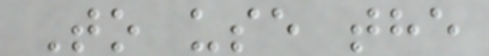To use the
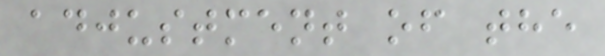adjustment of the
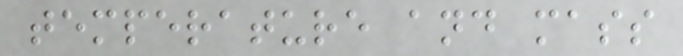temperature and mass
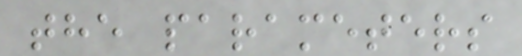the parameters
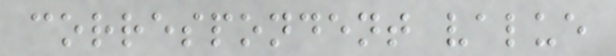correspondent value
